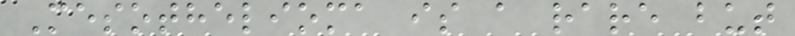Mesothelioma is a rare but
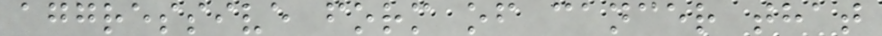aggressive form of cancer that
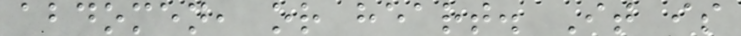abdomen, or heart. It is
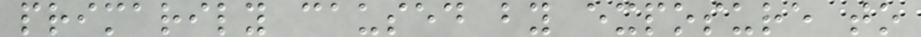primarily caused by exposure to
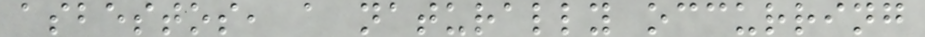asbestos, a naturally occurring
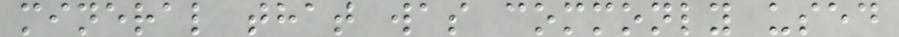mineral that was commonly used
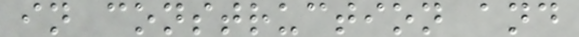in construction and
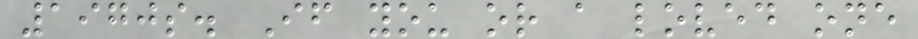1970s. If you or a loved one
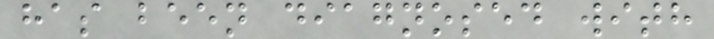has been diagnosed with
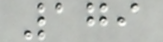179
